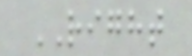RIGHT
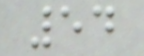54
